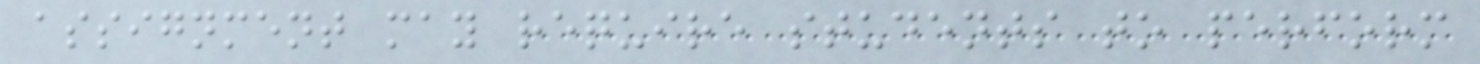assignment may require students to perform
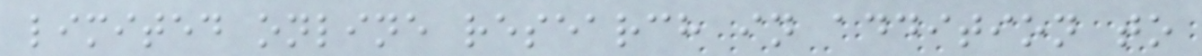limited online research in addition to
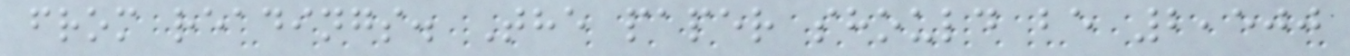from readings. The paper should be 2,500
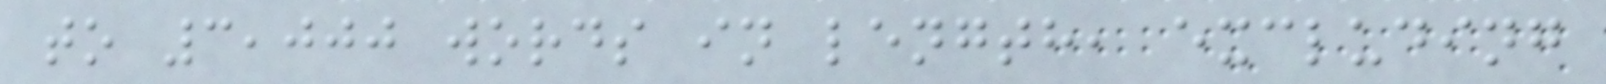to 3,000 words in length, excluding
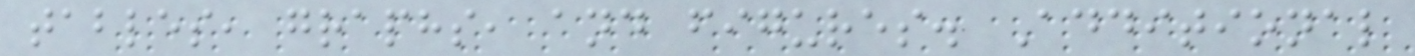tables, graphs, and figures. Additional
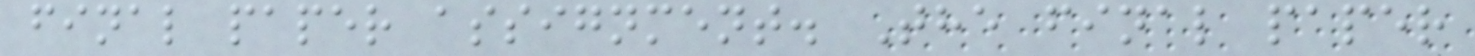final paper assignment. The final paper
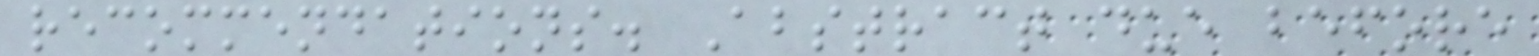recommendations. Abstract due before
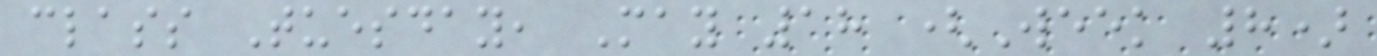class Tuesday, May 18 (Week 8)
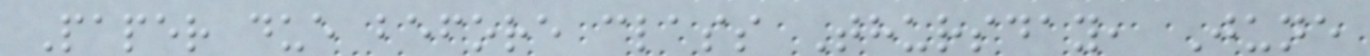Paper due before class Thursday, June
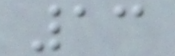13
